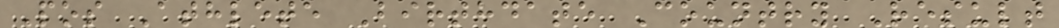Pos Athlete Birthdate Country Result
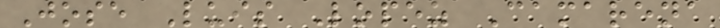Jose Luis Lopez Camarena
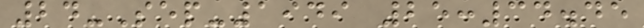24-Sep-1949 25:34.45
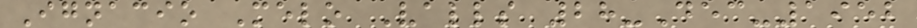Ignacio Melo Valls 28-Dec-1952
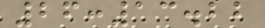26:13.22
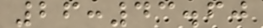26:43.60
